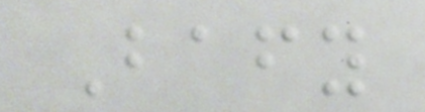Bafy
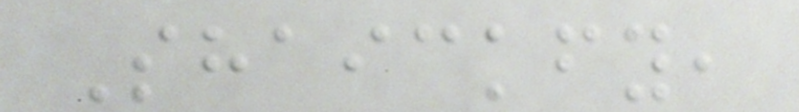Shaickfy,
